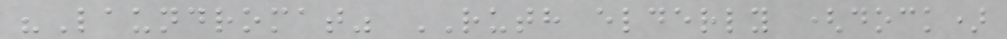"Laundromat" RUTH elderly (dock)
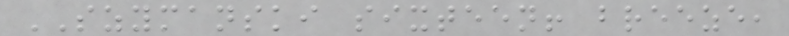SZYMANSKI sixteen! breeze,
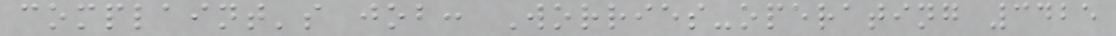complaint's job: Worries-operating 3425
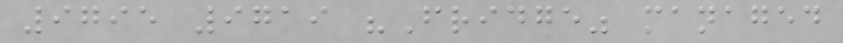9795 9719 "Fridge" managed
